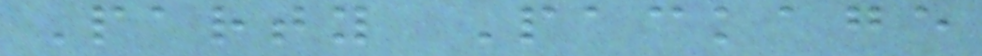Party Package
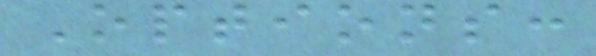Options:
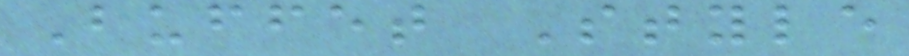Buffet Style
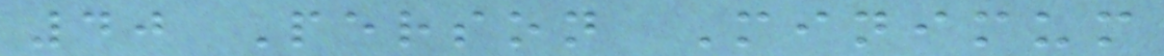40 Person Minimum
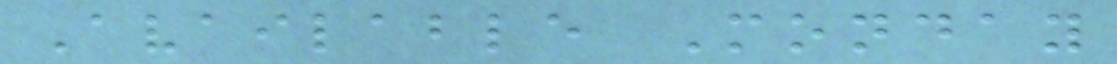Available Monday
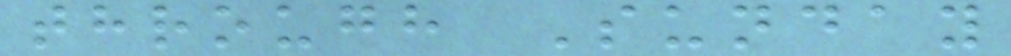through Sunday
